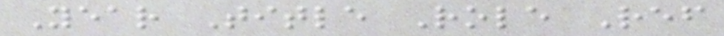Year Title Role Ref
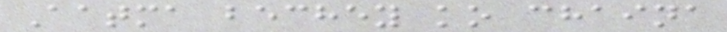Aatma bechey ko chaina
